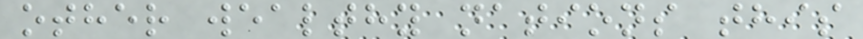other wealthy nations this
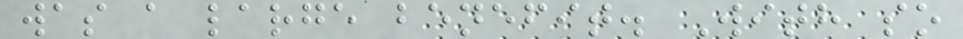was a large benefit. With so
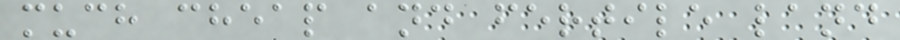much cheap and fertile land
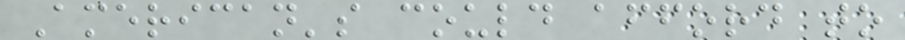American's could afford to
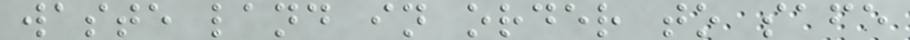waste land in order to safe
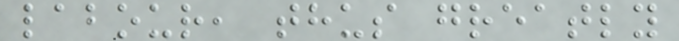labour, thus greatly
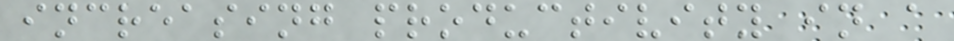increasing productivity in a
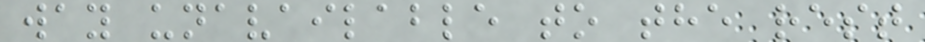way unavailable to the rest
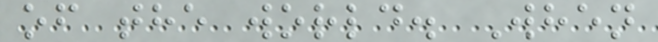of the world. When
